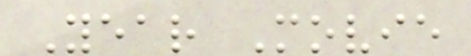Year Movie
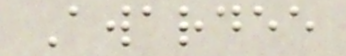Awardee
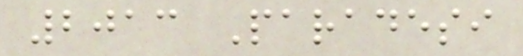2013 Paradesi
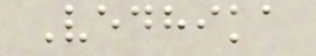Vedhika
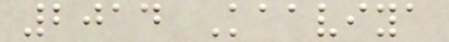2014 Kaaviya
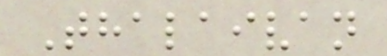Thalaivan
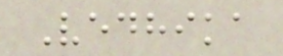Vedhika
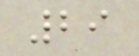29
